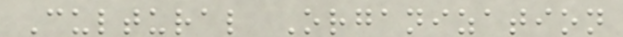Cultural Organization
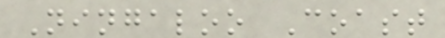Ningaloo Coast
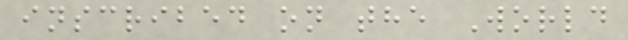inscribed on the World
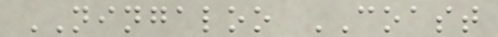NINGALOO COAST
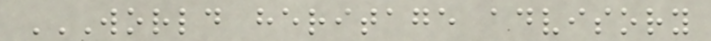WORLD HERITAGE ADVISORY
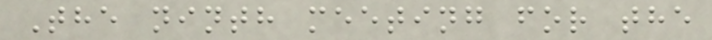The ninth meeting for the
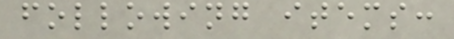following items:
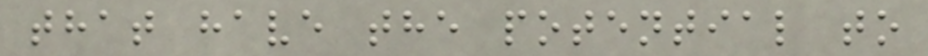that have the potential to
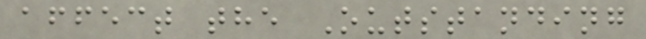affect the Outstanding
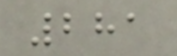281
